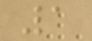1
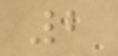2
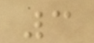3
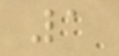1
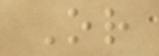Or
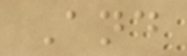And
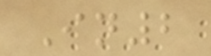In2
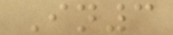In3
